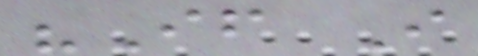"If I
